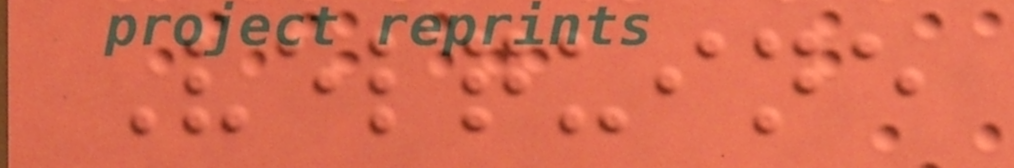Velquine
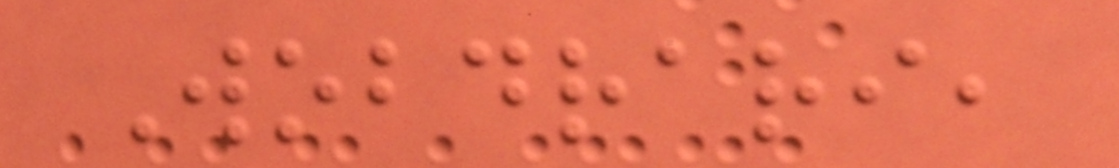Wobdrari,
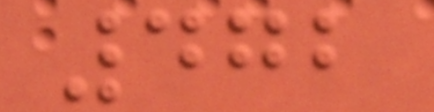472
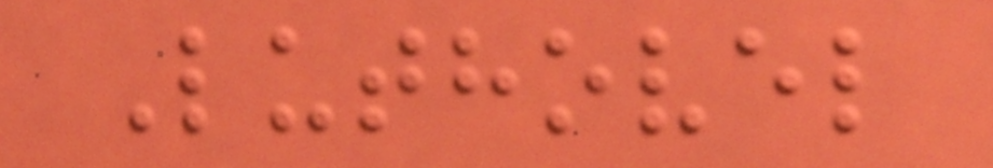Luthovel
